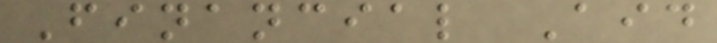Financial Aid
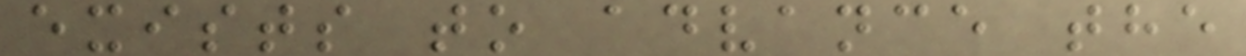exists to advance the
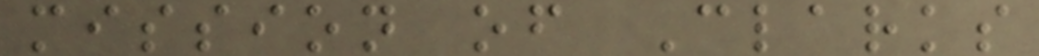mission of Clarks
